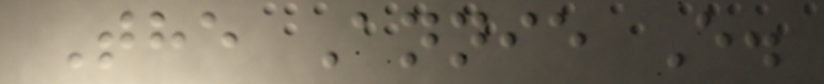The Annie E.
